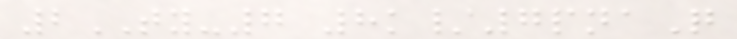2TY-7 8k/7pnaQ
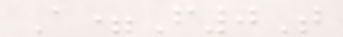A=F0T
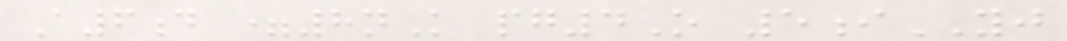A6d =8nK pg4O 5iYJ
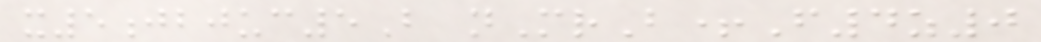x5jbjuc5B nMrB+F4z0
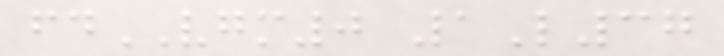fdVGM0 1L37
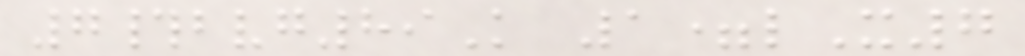7#bvg89K 1=lX7
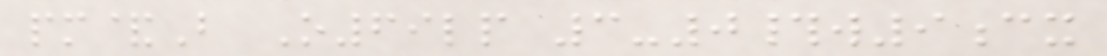pm&B O69lp 3-0#w9cx
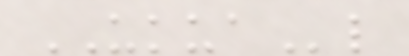UKUAl
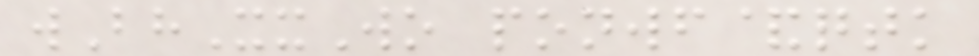wBhXxWo ponwf&qtk
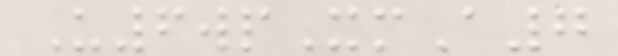U6wpXmA7
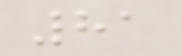81
